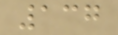137
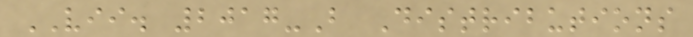VII. 2017-B Distributions
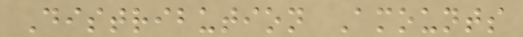Distribution Amounts
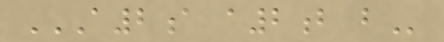A2A A2B B
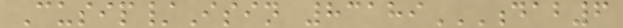Cusip/Isin 83189DAB6
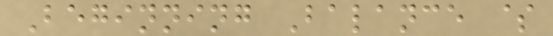Beginning Balance $
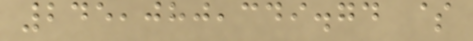245,080,349.74 $
